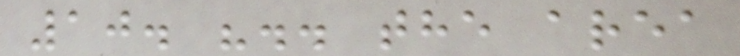10. ".. the area
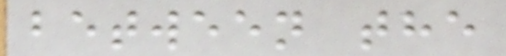between the
